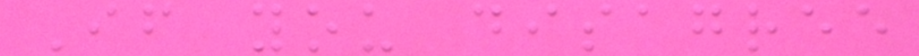If you disagree
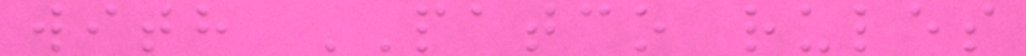with PATCO rules
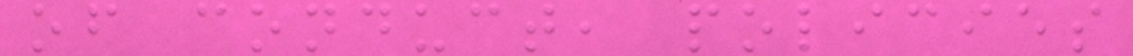of conduct, policies
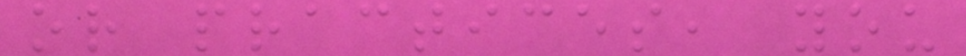or practices, you
